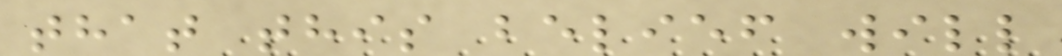that this belief will
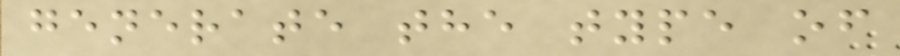generate the type of
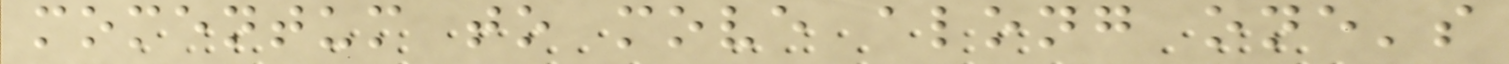momentum to move along one's
